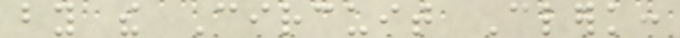by the Circuit Clerk:
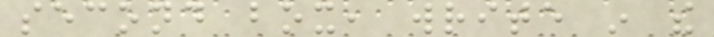second box, write in the
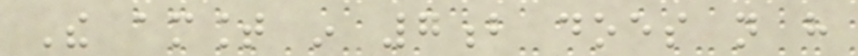The amount in 7b does not have
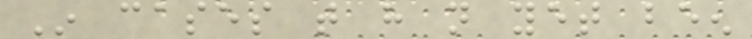In cases that have not yet been
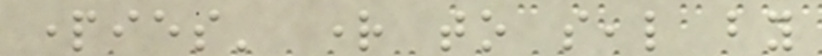parties' right to seal by
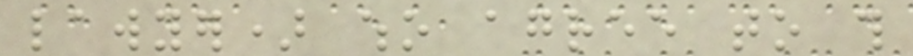lawyer) who agree to this
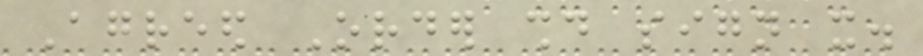Agreed Order should sign it.
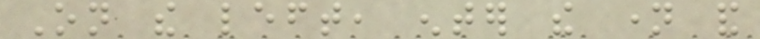On the left, enter the name and
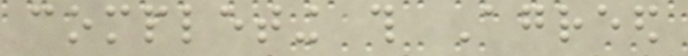completing this Agreed
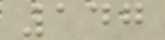147
